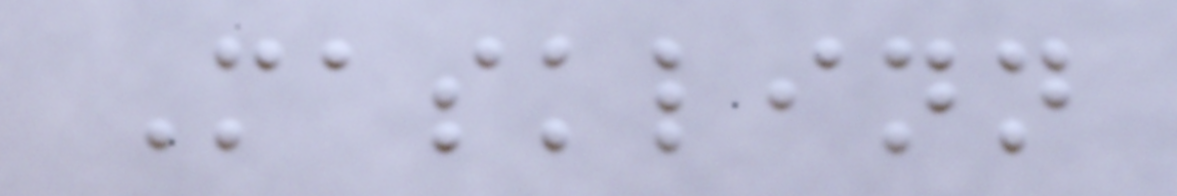Masklinn
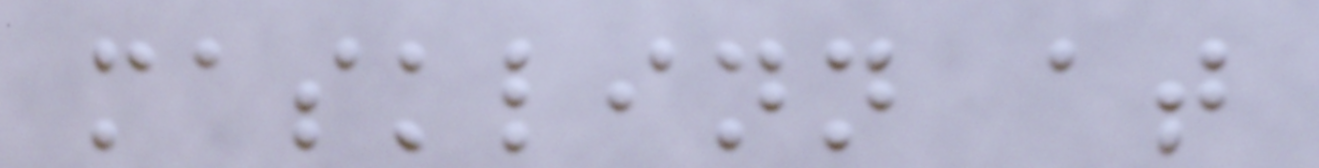masklinn at
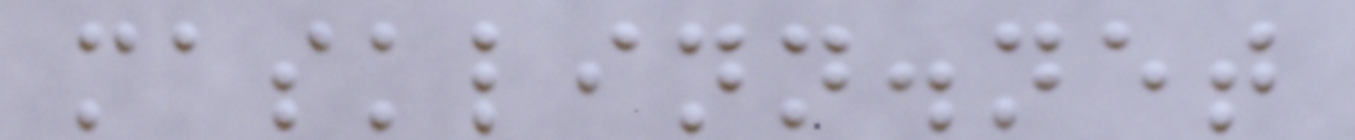masklinn.net
